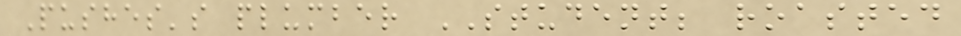Pushes's plumber STUDENT; roasted
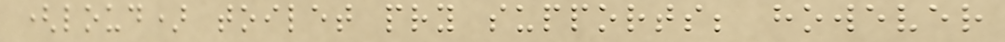(loud) toilet pry supports; however
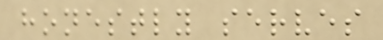honestly serves
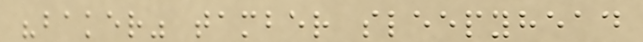"baker" tamber sleepyhead
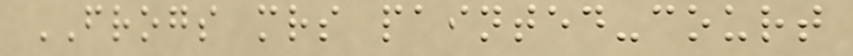FROGS mrs painted-court
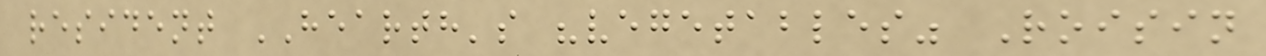resident HEARTH's "vegetables" Roisin
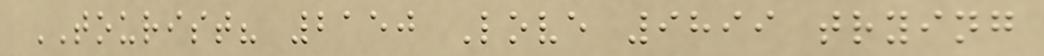TOURIST? 2150 Love 9899 trying
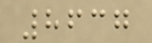8637
